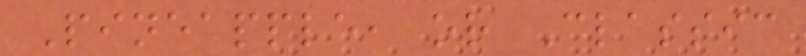Pineapple, or Classic
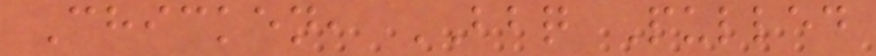Chicken, BBQ Pulled
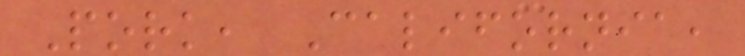Pork, California,
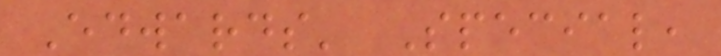Edwards' Special,
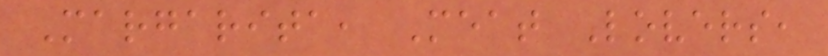Margarita, Meat Lovers,
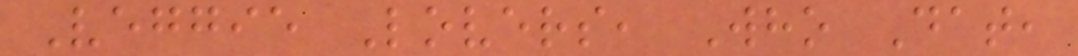Veggie Lovers, Who Dat,
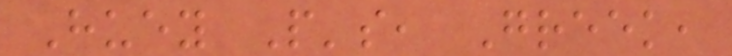Huey P's, Greek,
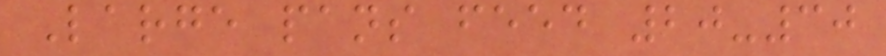Large pans feed 20-30
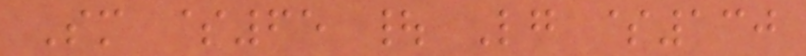Sm $65 | Lg $130
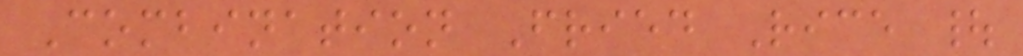Combination Fried Rice |
